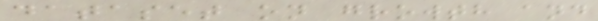dataset on growth and
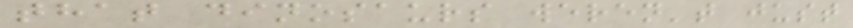that dinosaurs weren't just
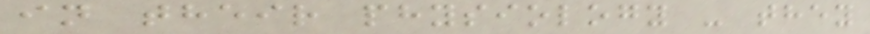in their physiology - they
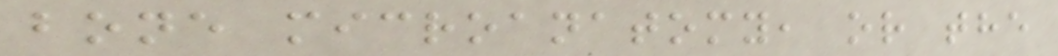bone microanatomy, or the
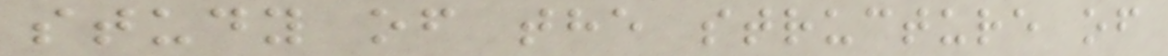study of the structure of
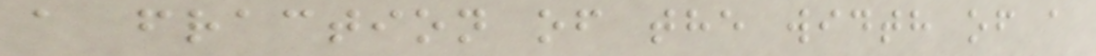a fraction of the width of a
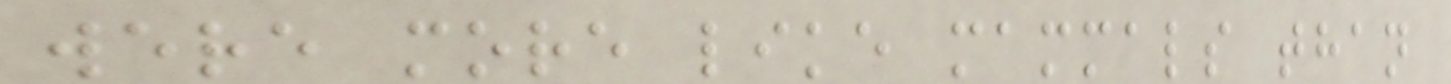were more like mammals than
